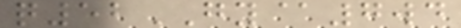q52GY@7wd
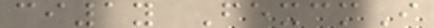ci1y FexcmI
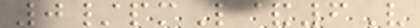0/pmL&6V
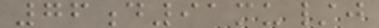76d91mu/j
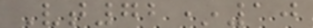Vt72*10
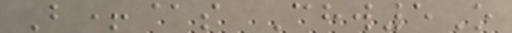B+@s Chw5O
